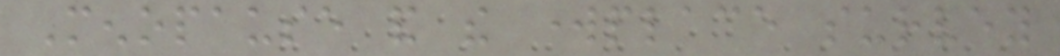Menopause and the workplace survey
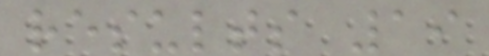results 19
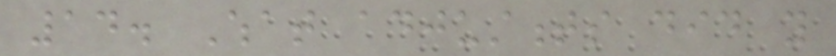14. What adjustments did you
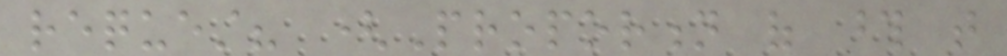request? (Proportion of those that
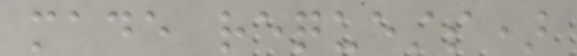made requests)
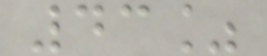43%
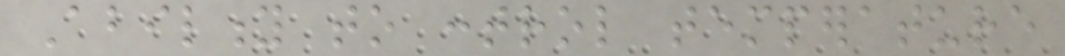Ability to control temperature
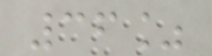36%
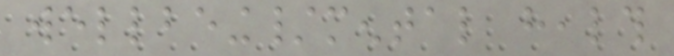wellbeing/mental health
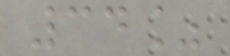34%
